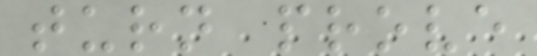turn prove
